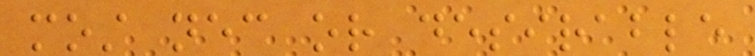most necessary or desirable
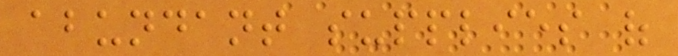abundant supplies of
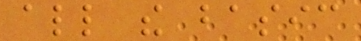all the basic
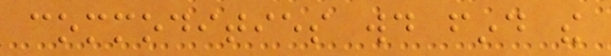commodities would find the
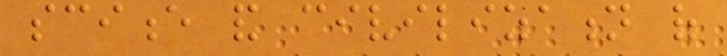science and civilization of
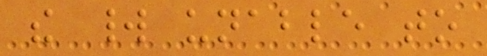the world unable to
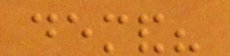demand?
